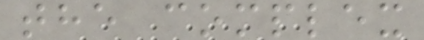the complex
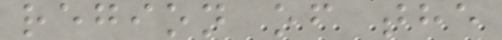region of the
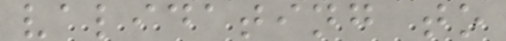validating to
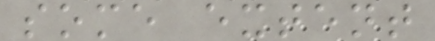some extent
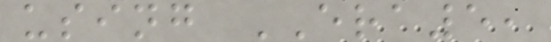using ERA5,
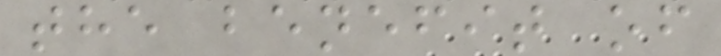the benefit of
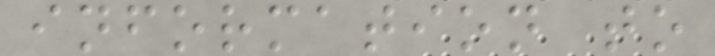information to
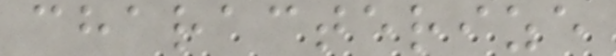characterize
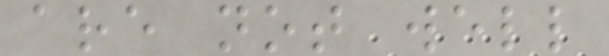are not well
